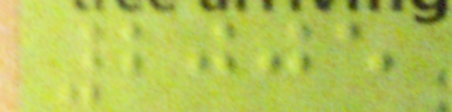2005
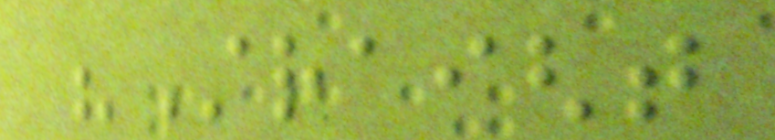"Straight
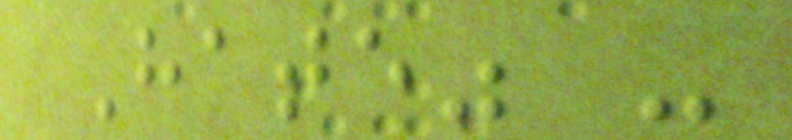Hate" -
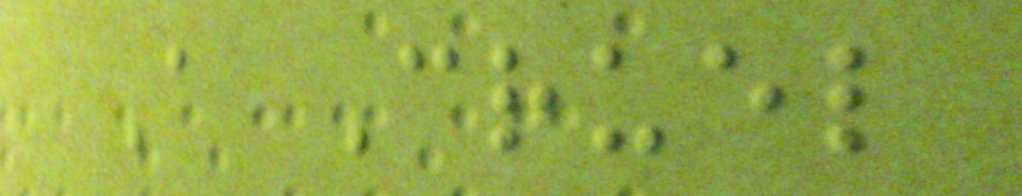A Cruel
